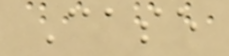Case
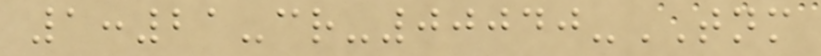1:21-cr-00040-TNM
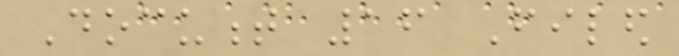Document 16 Filed
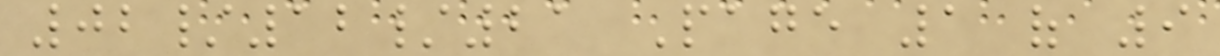02/12/21 Page 1 of 9
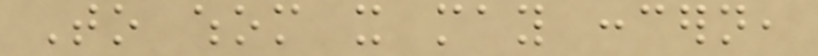To whom it may concern,
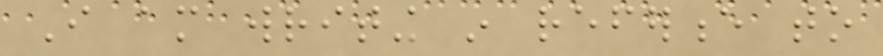I am writing in reference to
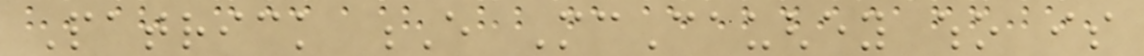Patrick E McCaughey who is
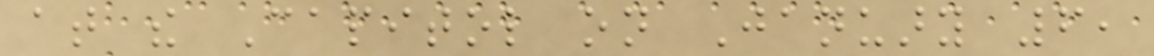at the Capitol on January 6,
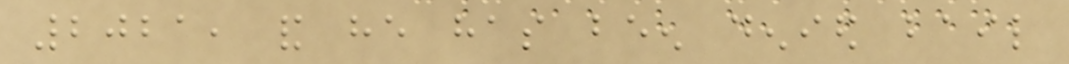2021, and he has been denied bail
